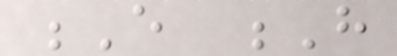E H
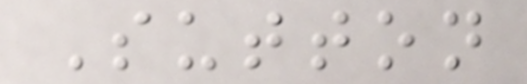Sutton
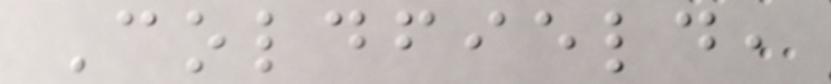Coldfield,
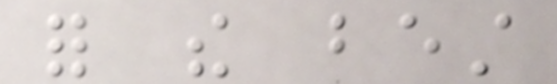for the best
